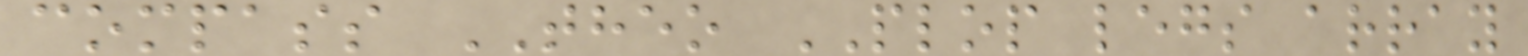compass THEO PLOP legs array
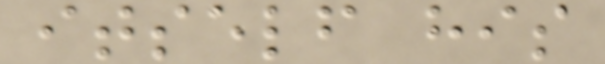itself his
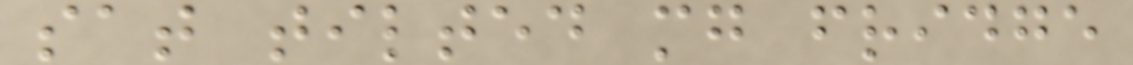sat tilted mg fridge
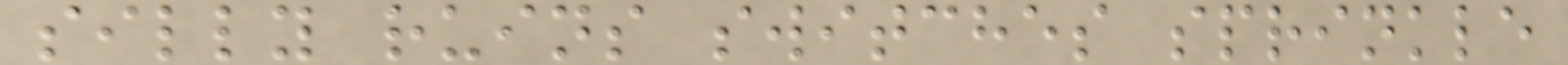silly ruins switches sprinkle
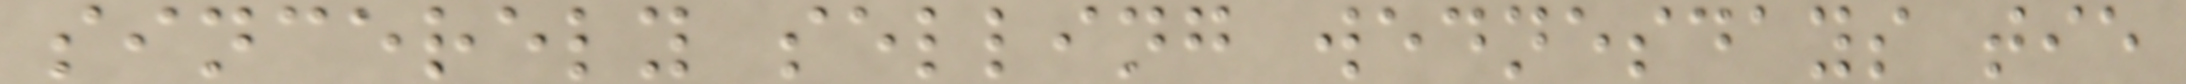sincerely selling wednesdays tie
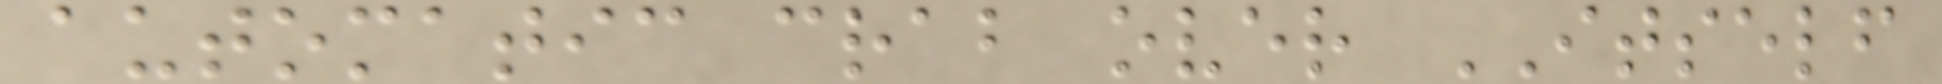automatic crab over ITSELF
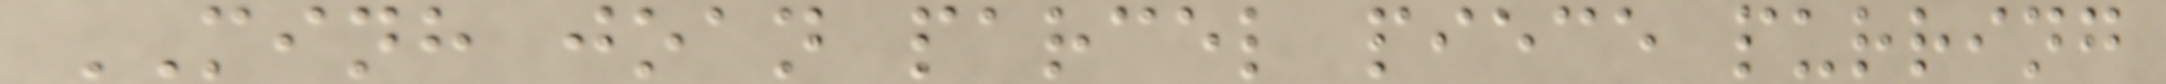MINH joan parcel piece purring
